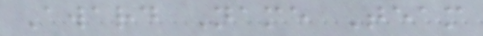Award Name Team
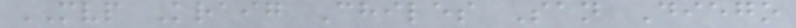MVP Kraig Chiles San Diego
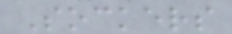Sockers
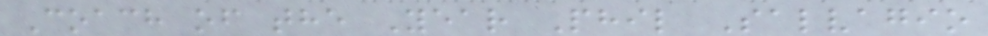Coach of the Year Phil Salvagio
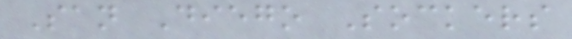San Diego Sockers
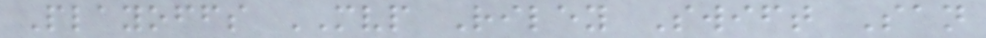Playoffs MVP Riley Swift San
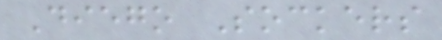Diego Sockers
